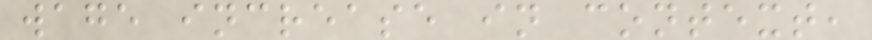wage increase in context,
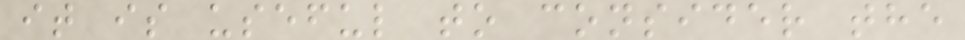it is useful to consider the
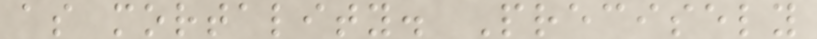as mortality. Precisely
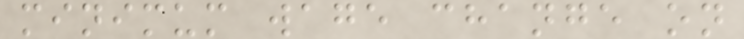minimum wage change on
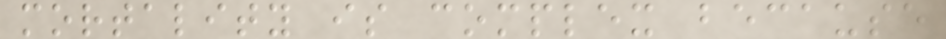mortality is complex because
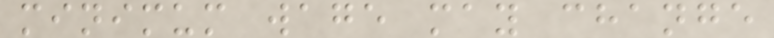minimum wage may change
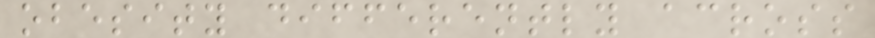obesity differently across
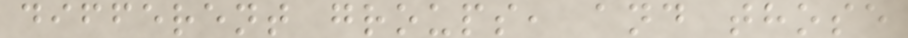different groups, and those
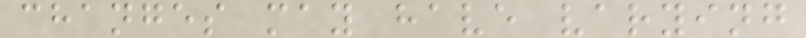changes may have varying
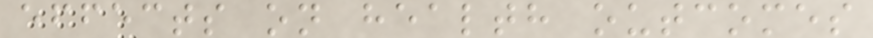effects on health outcomes
